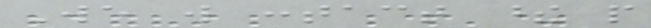We will contact these people
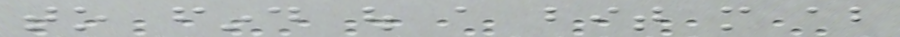to find out a bit more about
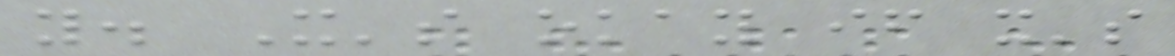you. It's okay if it's
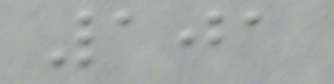101
